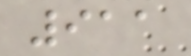911
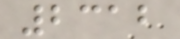2312
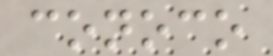conoco
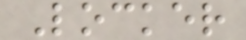Locker
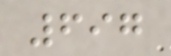697
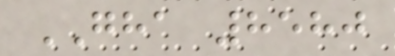GHA 8580
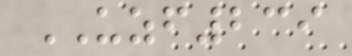UZF239
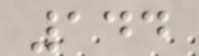144
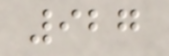927
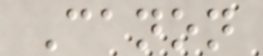Canon
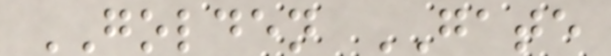GOLDEN GATE
